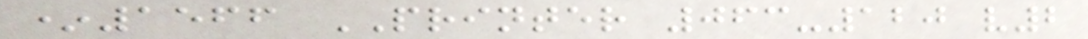*1566 PRINTER 063-120 v2
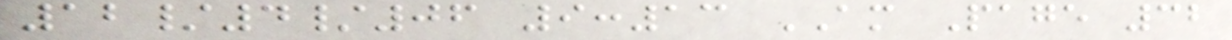12/4/06 9:13 AM Page 32
